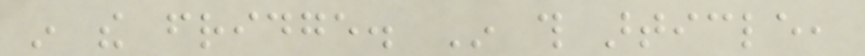in the fridge. In this article,
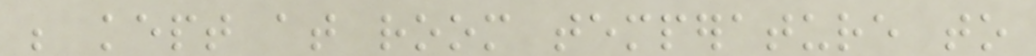be kept at room temperature to
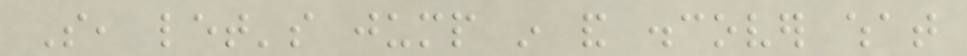So, let's jump in and discover what
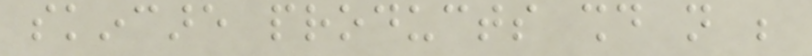skincare products should not be
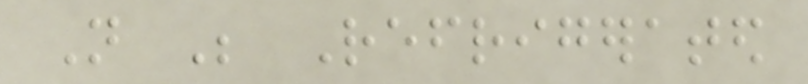Not Be Refrigerated
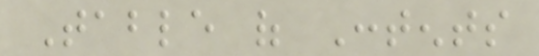Table of Contents
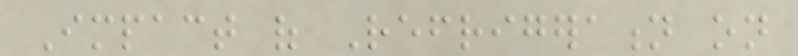Impact of Refrigeration on
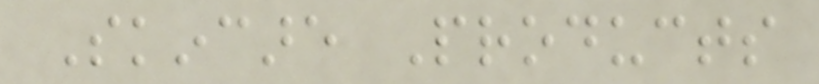Skincare Products
